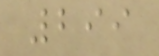299
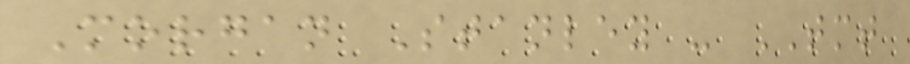Morgan Stanley - TMT
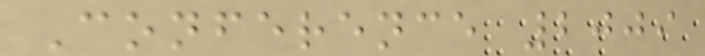Conference 2009
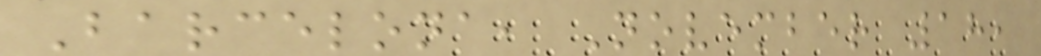Barcelona, November 18,
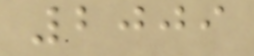2009
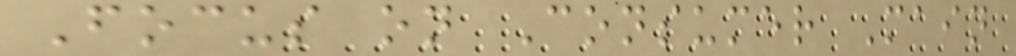Focus on Consumer Main
